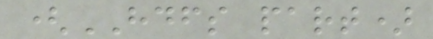(HDFS part)
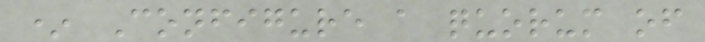* Configure a quorum of
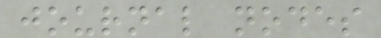journal nodes
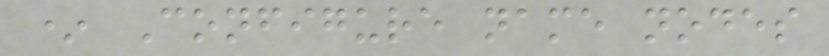* Configure name nodes
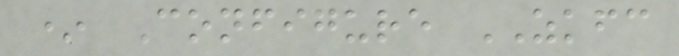* Configure ZKFC
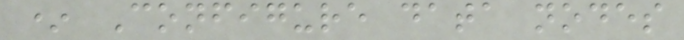* Configure data nodes
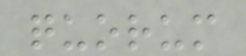quorum
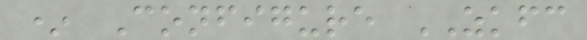* Configure ZKFC
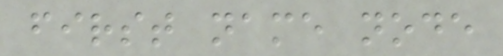first name node
